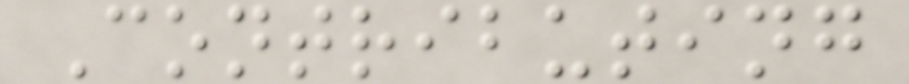Contributing
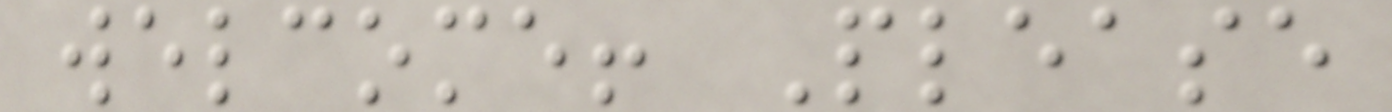welcome! Please
